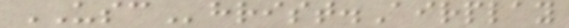USChrist.Airplay
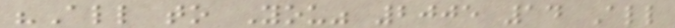"All to You" 2005 14 All
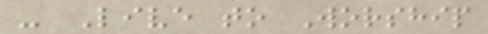- Live to Worship
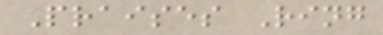Praises Ring
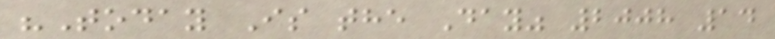"Today Is the Day" 2008 14
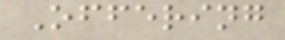Offering
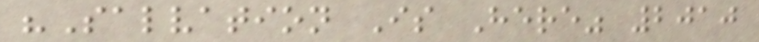"Salvation Is Here" 2010
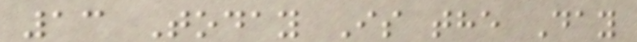13 Today Is the Day
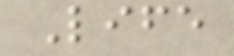Life
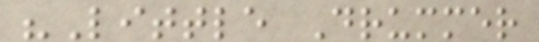"Little Drummer
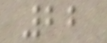22
